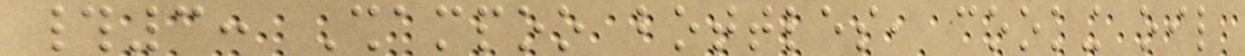#3: Shampoo bottles, cooking oil
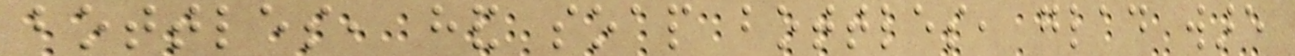bottles, hand soap bottles, glad ware
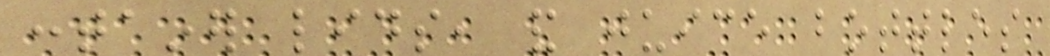container lids, and juice bottles
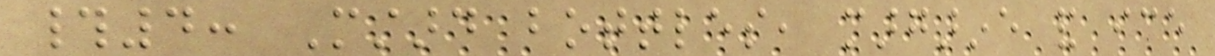#4: Mustard bottles, margarine and ice
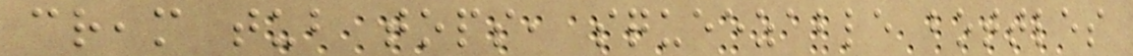cream tub tops, squeezable bottles
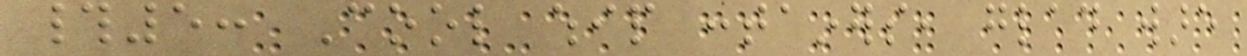#5: Cool whip containers, glad ware
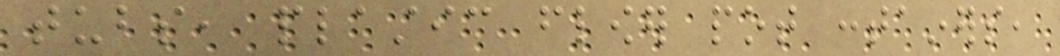tubs, plastic flower pot containers,
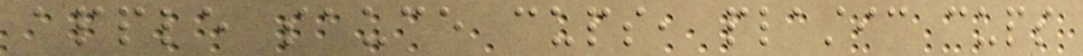apple sauce cups, plastic cups
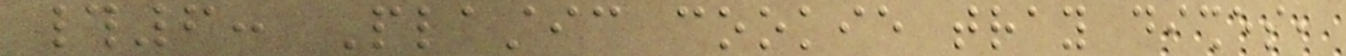#6: Plastic cookie tray dishes,
